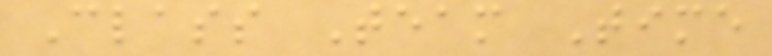Class Team Time
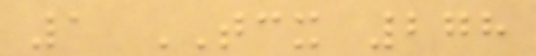1 TCX 278
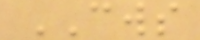CWS
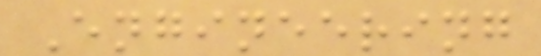Engineering
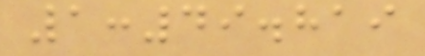1:49.819
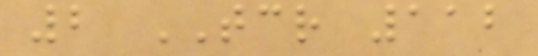2 TCR 112
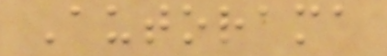Autorama
